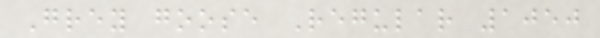Grey goose Regular 1050
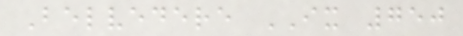Belvedere IX 750
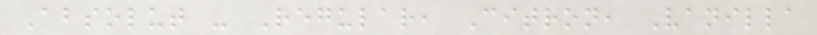Absolut - Regular, Citron, Vanilla
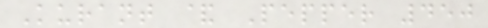Kurant & Pepper 450
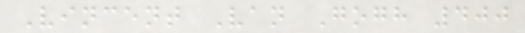Vincent Van Gogh 400
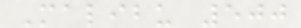Malibu 500
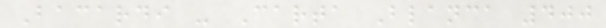Bacardi - Carta Blanca 400
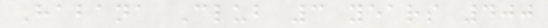Habana Club 3 years 400
